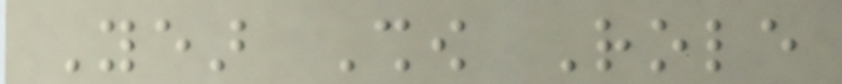Year Show Role
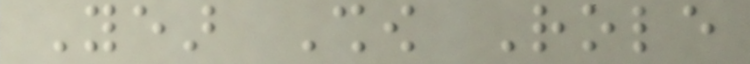Year Show Role
